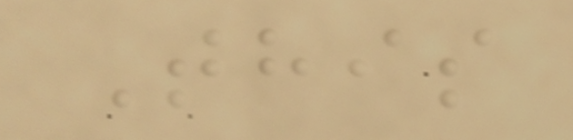This
